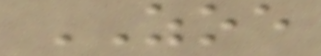ZOE
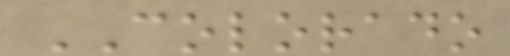COLORADO
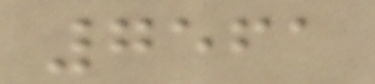7561
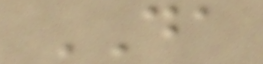DA
